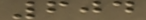604
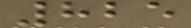825
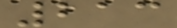213
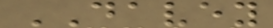DAVEY
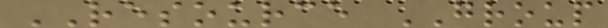RESOURCE GROUP
